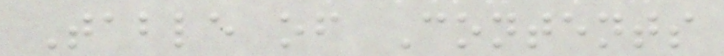Table of Contents
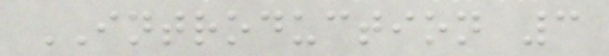INTRODUCTION 3
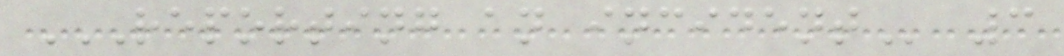REPORTING AN INCIDENT 3
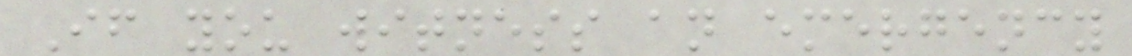If you witness an emergency
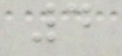4
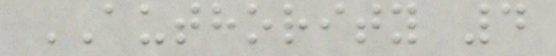AUTHORITY 4
